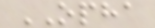OPHA
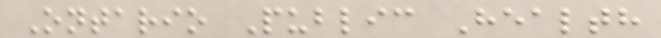Ontario Public Health
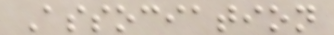Association
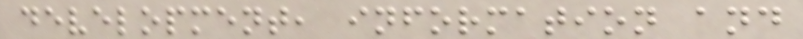development, information and
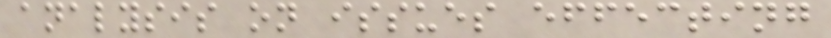analysis on issues effecting
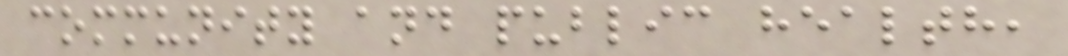community and public health,
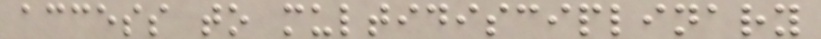access to multidisciplinary
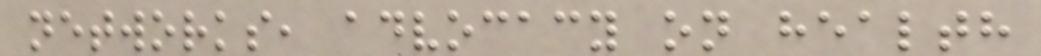networks, advocacy on health
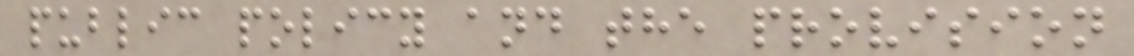public policy and the provision
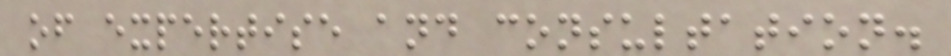of expertise and consultation.
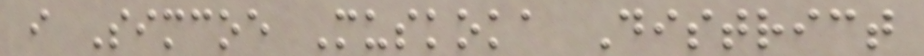i Simcoe Muskoka District
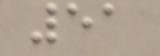51
